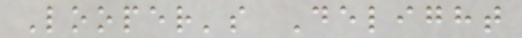Looper's Delight
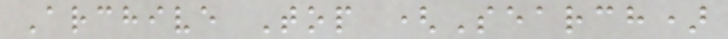Archive Top (Search)
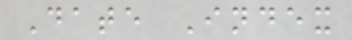Date Index
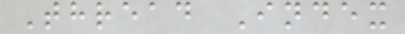Thread Index
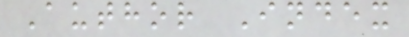Author Index
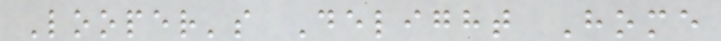Looper's Delight Home
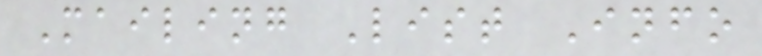Mailing List Info
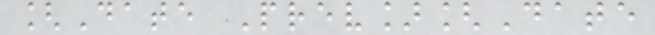[Date Prev][Date
